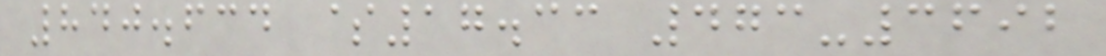840.634 $17.33 473-3692
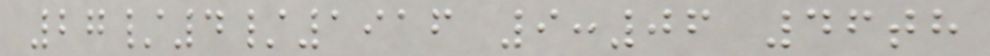27/4/1916 9:06 46th
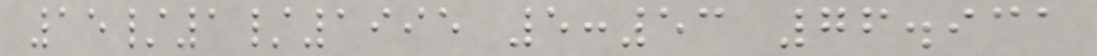15/1/1995 5:53 76.931
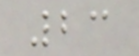23
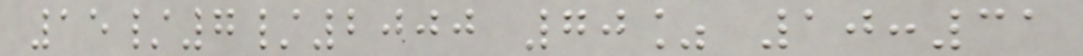15/7/2000 70% 10:31
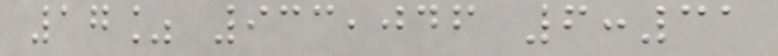17% 933,046 6:31
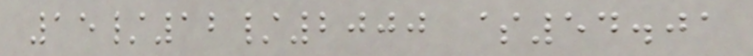15/12/2000 $54.01
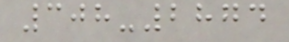308-2874
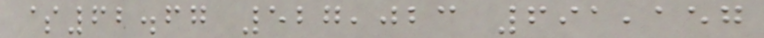$62.67 527,023 691,157
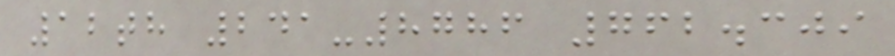12th 241-8786 762.309
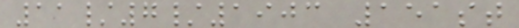11/7/1903 151st
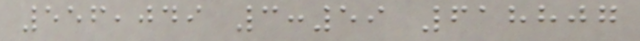556,049 3:59 618807
